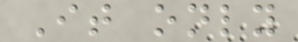It only
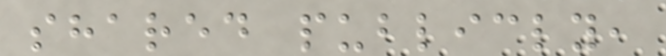shared publicly,
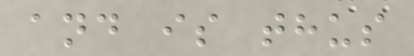and is thus
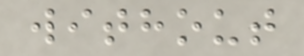without
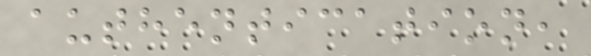authentication,
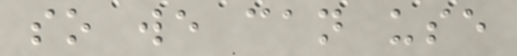so we can use
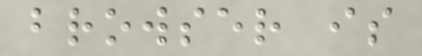browser is
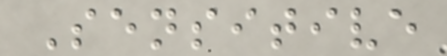Sensitive
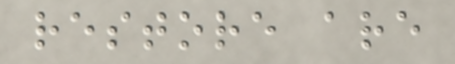restore are
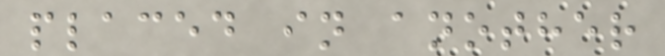placed in another
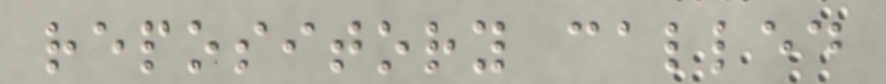repository called
